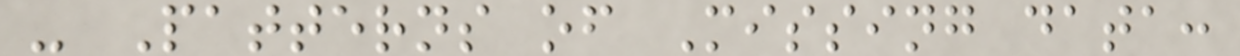- Patterns of Missing data:
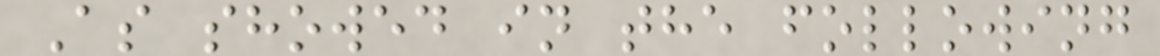As showed in the following
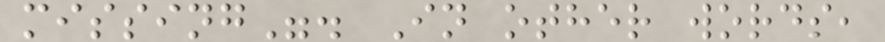missing". In other words,
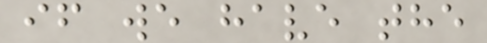if we have the
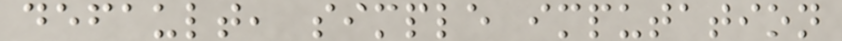default, simple imputation
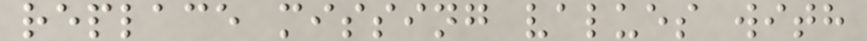replace missing values with
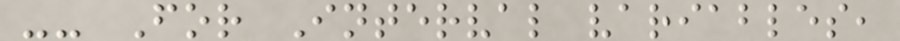-- For Interval variables,
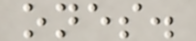ones.
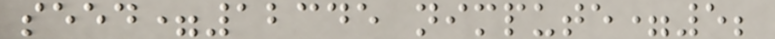seed=12345 nimpute=5;
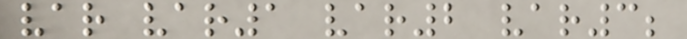var var1 var2 var3;
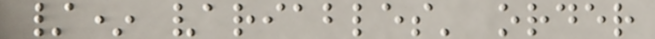/* variables' order
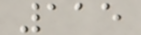115
